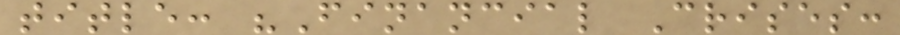title: "Financial Crises:
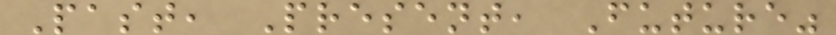Past, Present, Future"
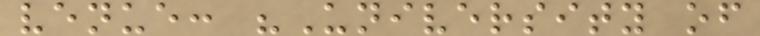venue: "University of
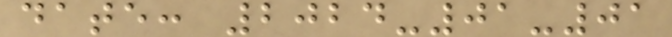date: 2024-01-01
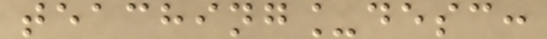teaching_desc:
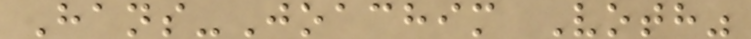Hans-Joachim Voth"
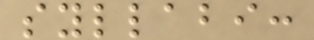syllabi:
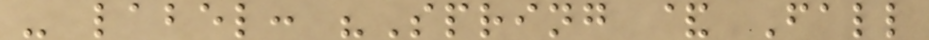- label: "Spring & Fall
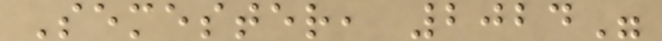Semester, 2024"
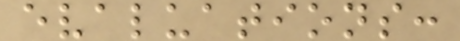evaluations:
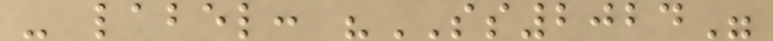- label: "SS2024"
